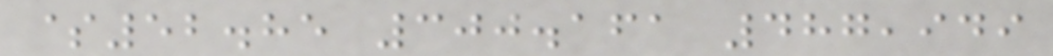$52.85 300.161 487,949
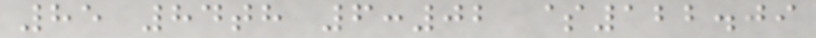85 84th 6:02 $122.09
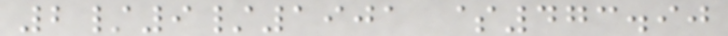2/9/1901 $473.90
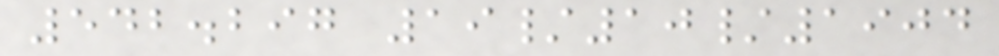542.297 19/10/1904
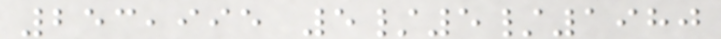253,995 5/5/1980
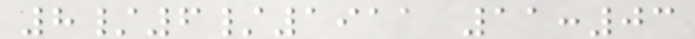8/6/1911 11:03
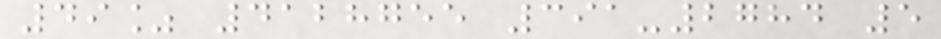49% 4128755 391-2784 5
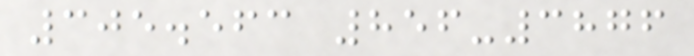305.563 856-3876
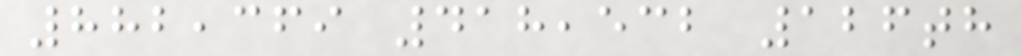882,369 418,532 126th
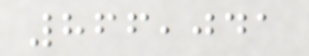866,041
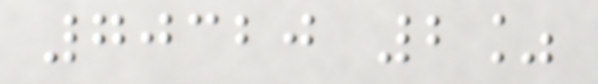70320 2%
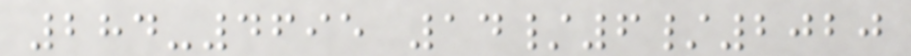284-4695 14/6/2020
